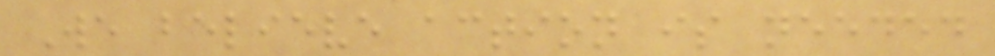We believe action is needed
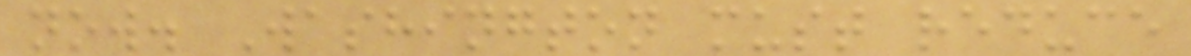now. Washington must reduce
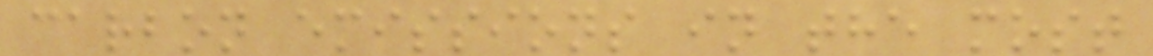carbon emissions in the most
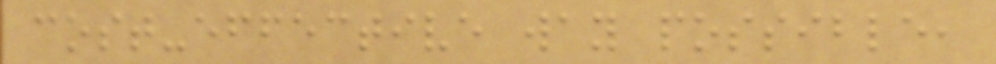cost-effective way possible,
